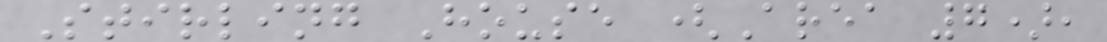Stirling House (Area 7),
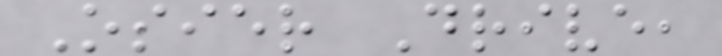Osier Drive,
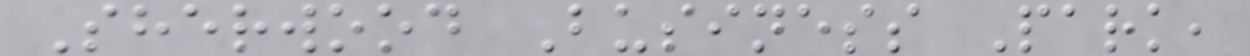Sherwood Business Park,
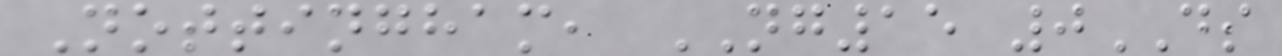Nottingham, NG15 0DS
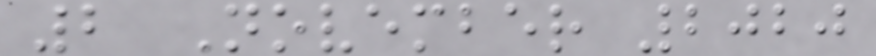2 November 2020
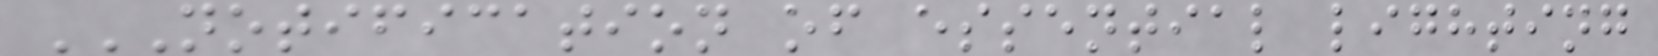NOTIFICATION OF ESSENTIAL LIGHTING
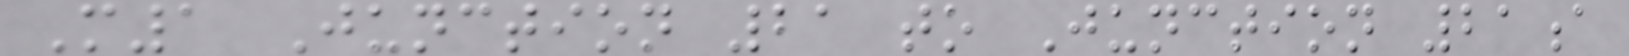M1 Junction 21 to Junction 21a
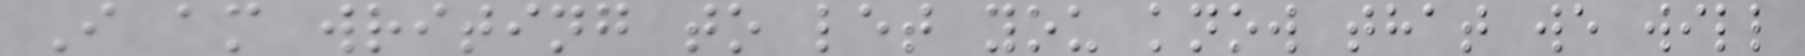I am writing to let you know that we will
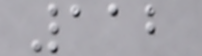112
